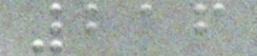216
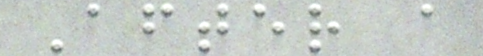After a
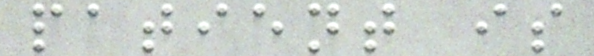patient is
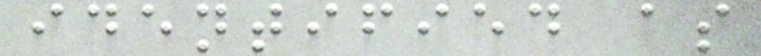identified as
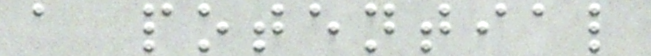a potential
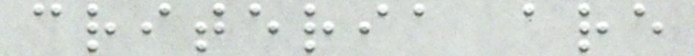criteria are
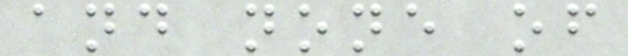and none of
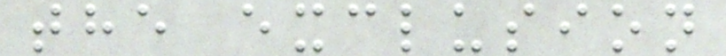the exclusion
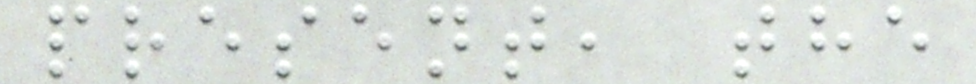present, the
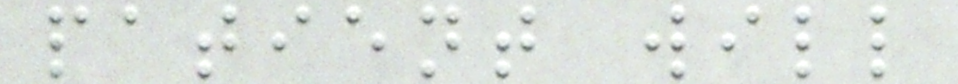patient will
